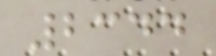2344
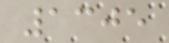1305
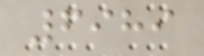6989
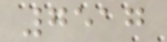7517
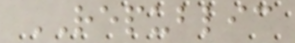REPUBLIC
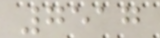7517
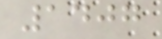1407
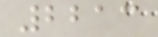2213
